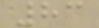83
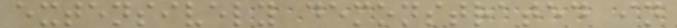extensively demonstrated in
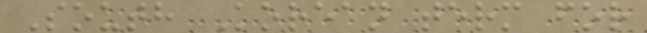South Korean term for
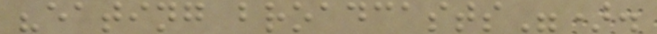"eating broadcasts").
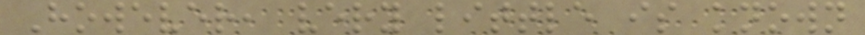However, very little is known
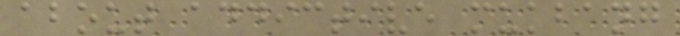about addictive mukbang
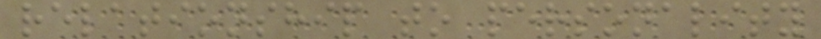relationship to personality
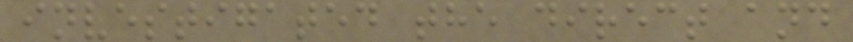investigated the direct and
